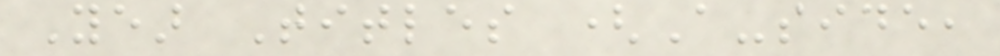Year Titles (A-side,
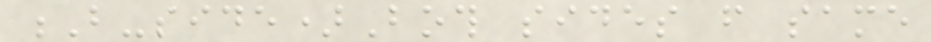B-side)Both sides from same
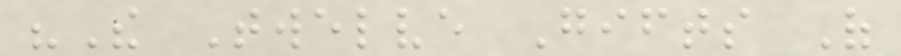"The Twelve Gifts Of
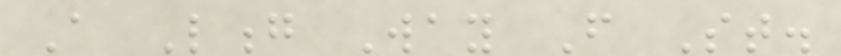A Long Way From St.
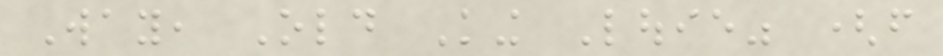Way, Old King Louie" (from
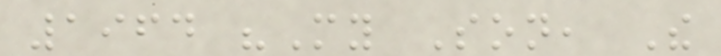1964 "My Son, The
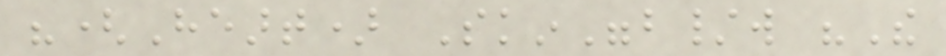"(Heart) Skin"b/w "The
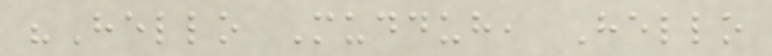"Hello Mudduh, Hello
